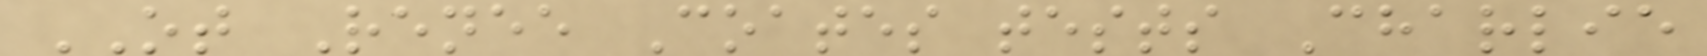OT Renee Coates tests Charlie
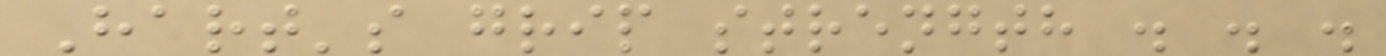Hart's grip strength . . .
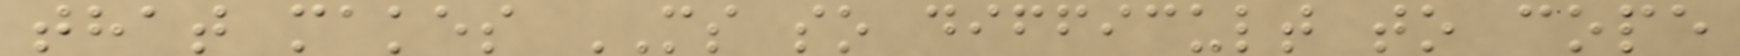that makes MS so difficult to cope
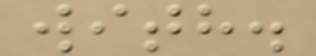with.
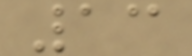13
